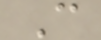C
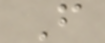F
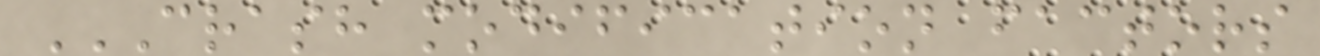CRASH MODIFICATION FACTORS
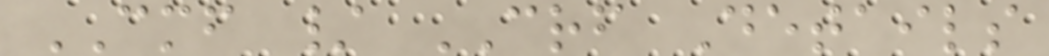CMF / CRF Details
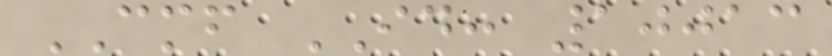CMF ID: 10013
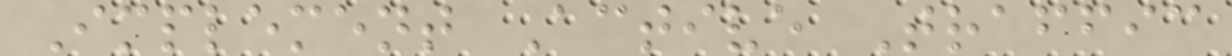Implement Active Traffic
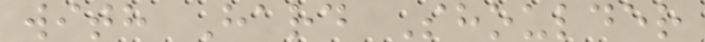with Hard Shoulder
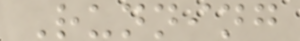Running
